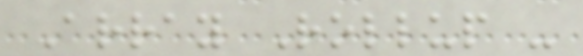Array Rollup -
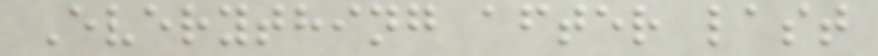Everything after last
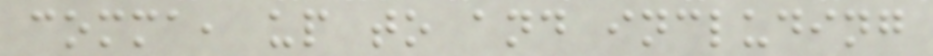comma, up to and including
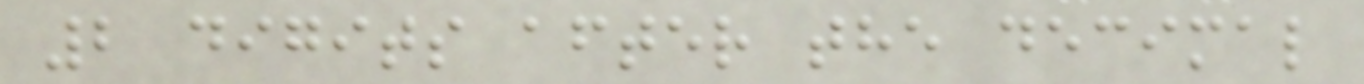2 digits after the decimal
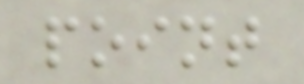point
